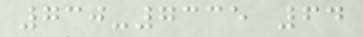730-7335 64
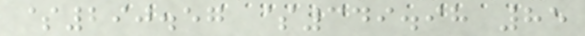$290.57 $349.98 85
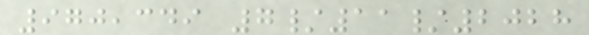970,349 7/11/2028
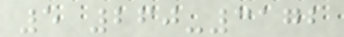5 260-3172
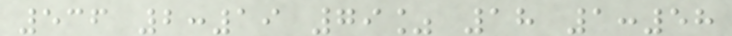536 2:19 79% 18 1:58
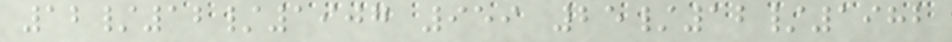12/12/1907 959 25/12/1982
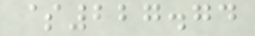$227.74
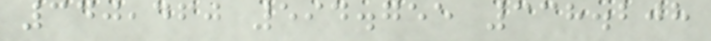340,460 594.755 338.208
